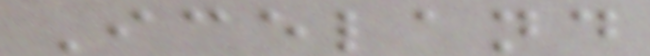Iceland
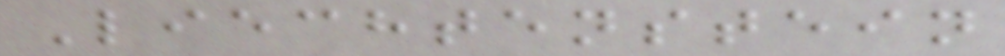Liechtenstein
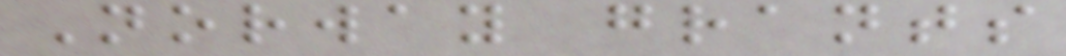Norway grants
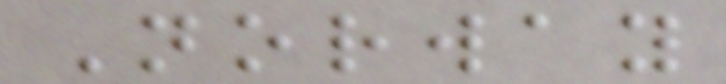Norway
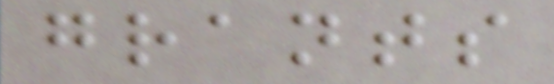grants
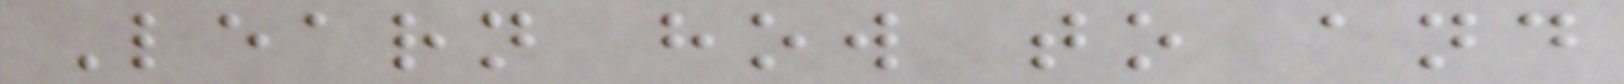Learn how to and
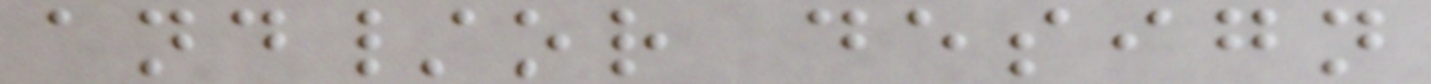and/or design
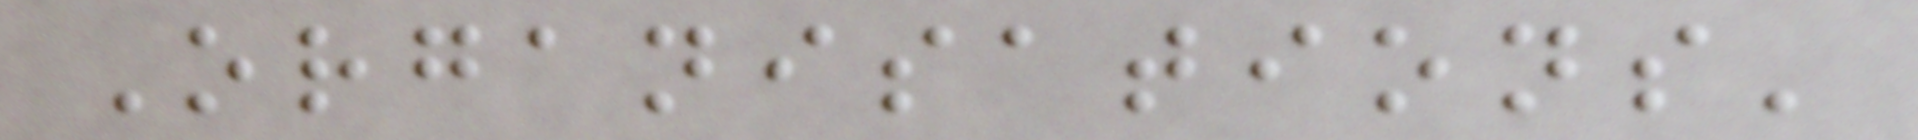Organisations'
